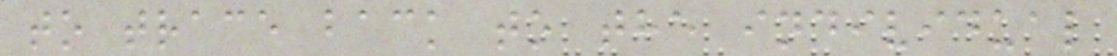to trace back to the individual
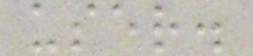user.
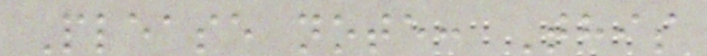Please note: This
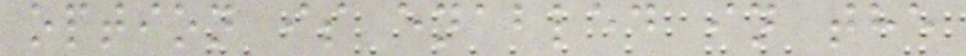option is enabled in the
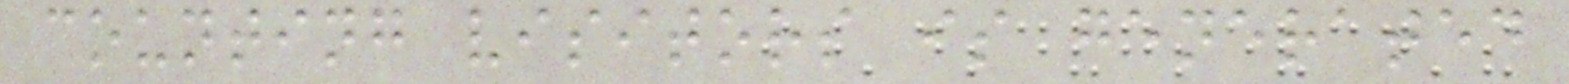counting visitors is generated
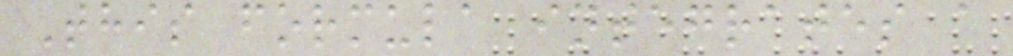This formula integrates a
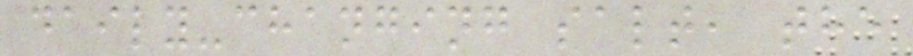daily-changing salt, the
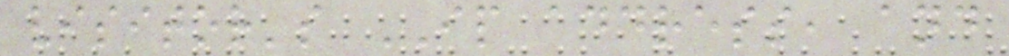visitor's IP address, and
